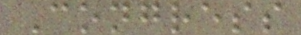Congress
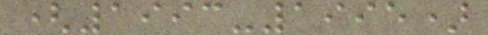(1993-1995)
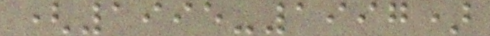(1995-1997)
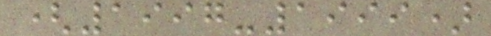(1997-1999)
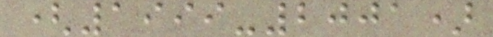(1999-2001)
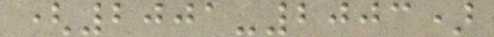(2001-2003)
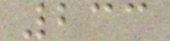233
